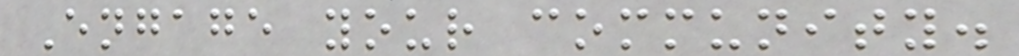Engage your community.
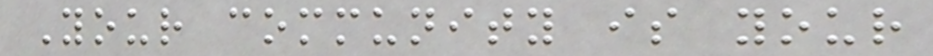Your community is your
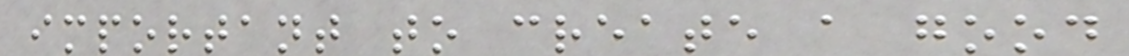important to create a good
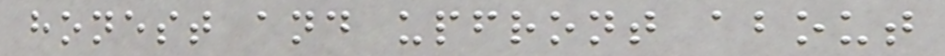honest and upfront about
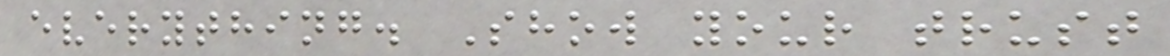everything. Show your trust
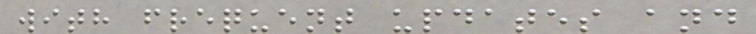with frequent updates and
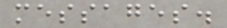messages.
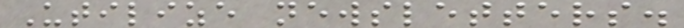Utilize newsletters.
